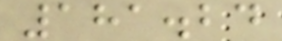181.24
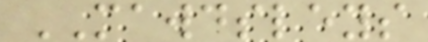MAWDSLEYS
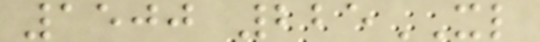1500 225XL
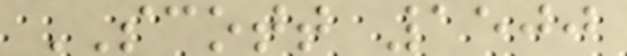SCOTT 1500
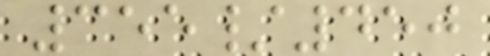355/450
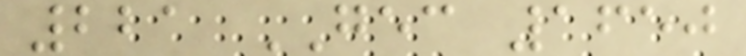221 GEC 1650
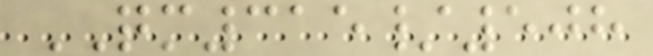QM315/508
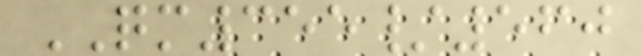QM355/560
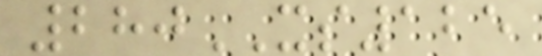280XS125
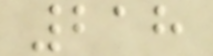218
